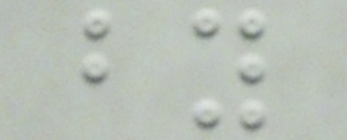by
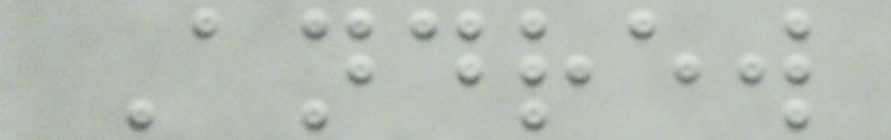Andrew
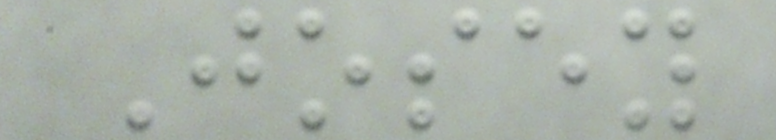Josey
